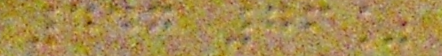447 76%
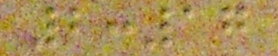2:17
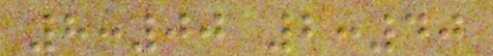8:00 2:40
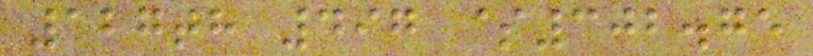127th 497 $302.75
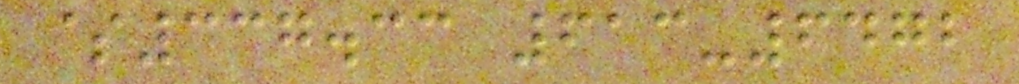$337.33 613-6472
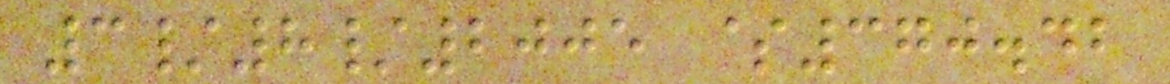3/8/2005 $370.42
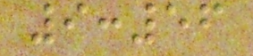9:56
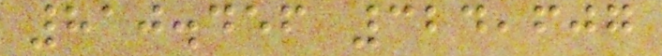810.456 324,607
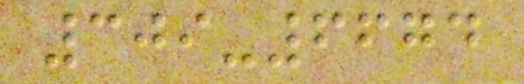309-6674
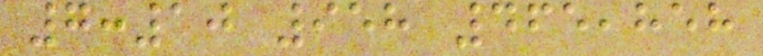7:10 958 465,858
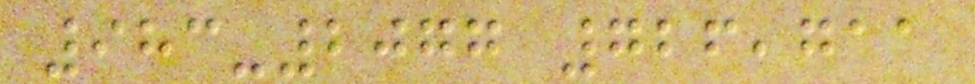983-2077 726,711
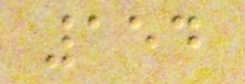154
